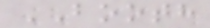BOOTH
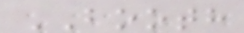BOOTH
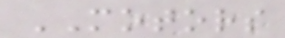MOTORS
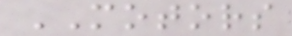MOTORS
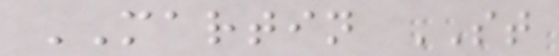MARTIN ST
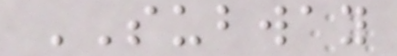SUBWAY
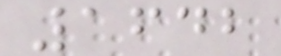1642
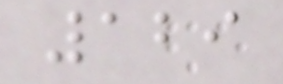129
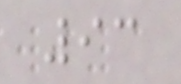93
